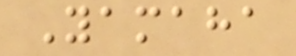Yamaha
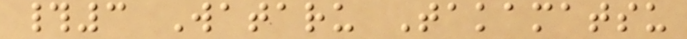#3 Wataru Takamatsu
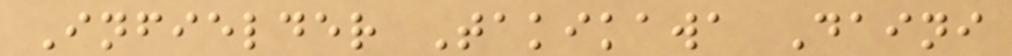Infielder Takikawa Daini
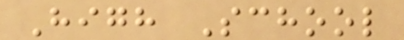High School
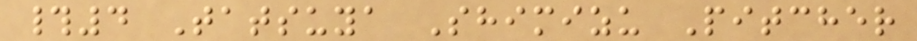#4 Tatsuya Shimizu Pitcher
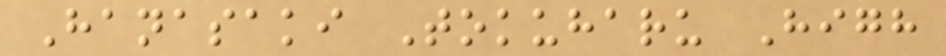Hanasaki Tokuharu High
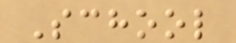School
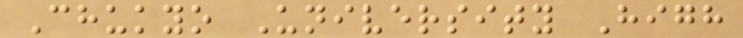Chukyo University High
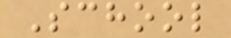School
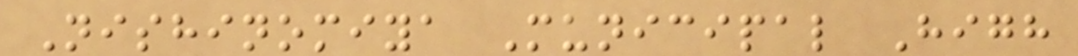Nishinomiya Municipal High
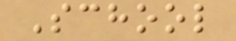School
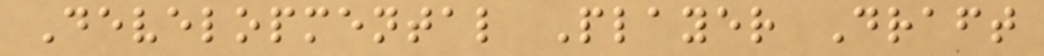Developmental Player Draft
